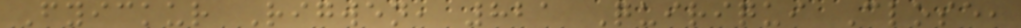Fyickur Rigwen, 821 Quiriqui Close,
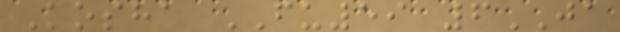Kosha FU59 6JA
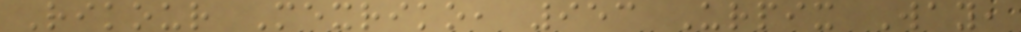Rikour Mexriko, 953 Urpix Way,
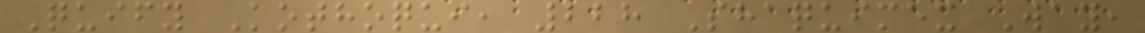Quify Kothoqui, 228 Shaquimex Way,
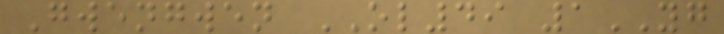Gwengwen OL49 1YG
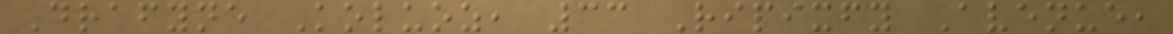Drafyne Koluoz, 33 Ripixfy Avenue,
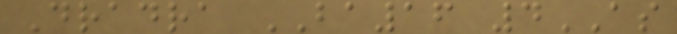Dradra BA16 4AS
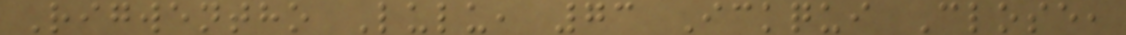Rigwentho Lulu, 73 Ickqui Close,
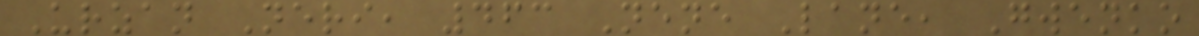Urzan Neri, 463 Nene Lane, Gwenko
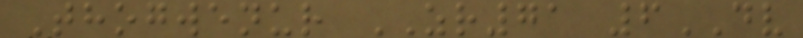Thogwenur ZR71 6DV
